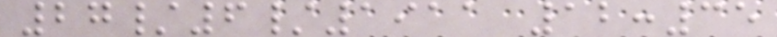27/6/1911 12:35
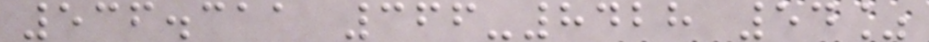536.311 366-8428 54%
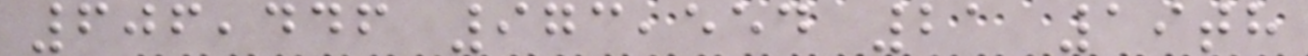606,446 973,554 21 19th
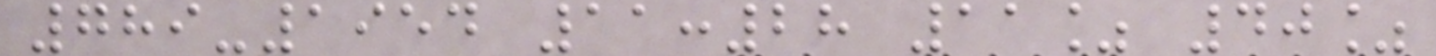789-1954 11:28 11% 40%
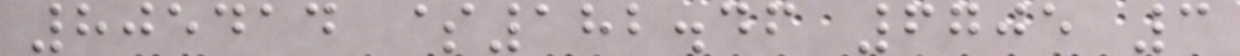805414 $182.46 6705 3
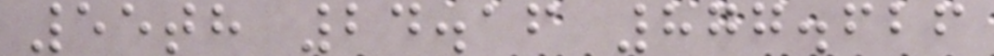55th 24.16 877.626
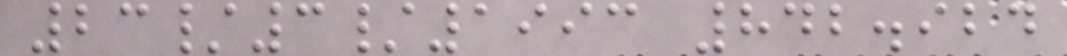23/3/1993 842.924
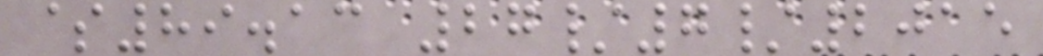$89.13 27/7/2015
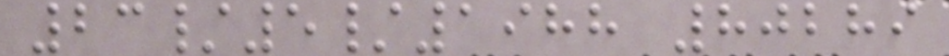23/5/1988 80289
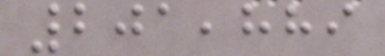201,889
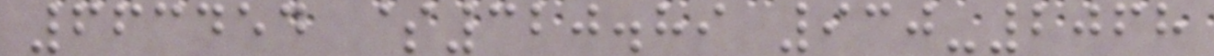663454 $320.89 930-2068
